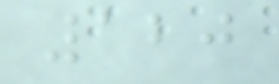120
